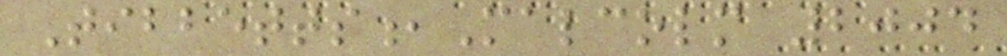Tibbetts,Malcolm 2004
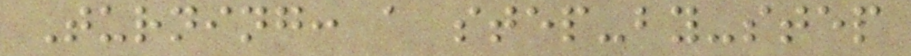Turning: a step-by-step
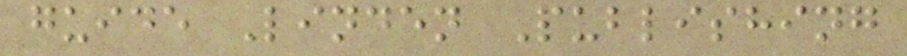guide Linden Publishing
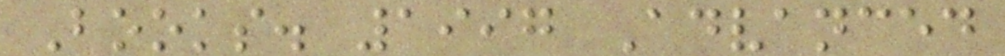Books. 1997 Advanced
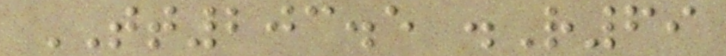TT203.5 .R69
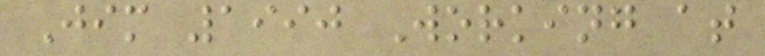Jim 1990 Working at
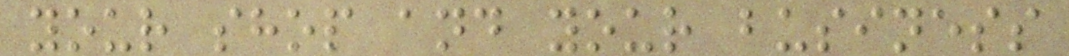your shop and your business
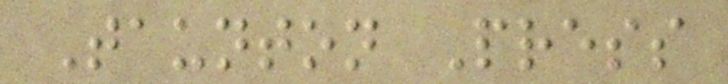Taunton Press
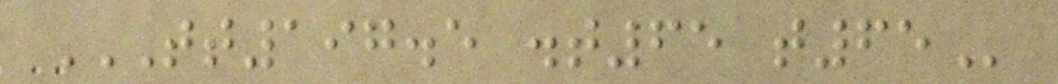TT197.5 .T65 T65
